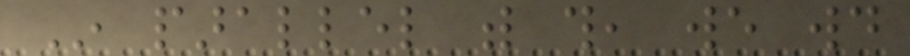In parallel with this, we would
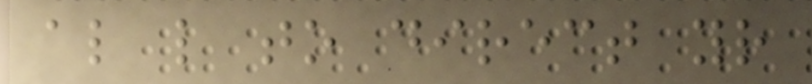also like to direct your
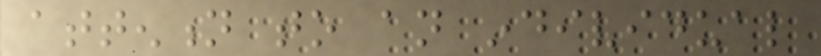attention to an individual
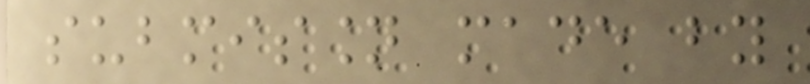submission made by
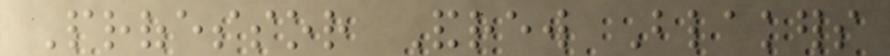Professor Andrew Blakers
